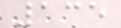135
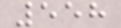558
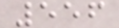556
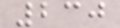230
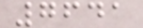7641
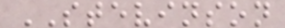STEVINSON
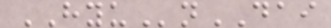HYUnDAI
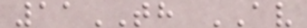11TH AV
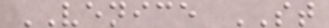VENICE ST
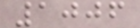1006
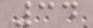34
